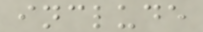include
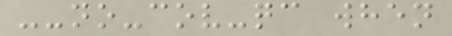--no-cov-qc when
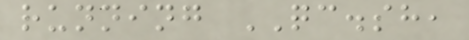running QC.sh,
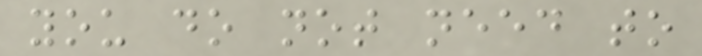you do not need to
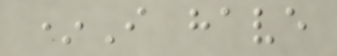*I have
